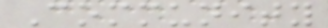Community
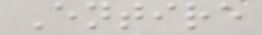Entire
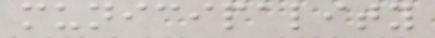municipality
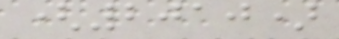(2010)
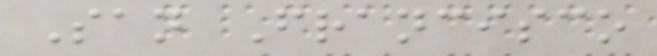San Francisco
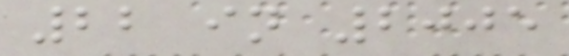22 in 2005
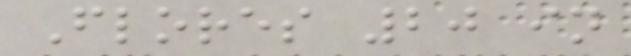Flores 20 in
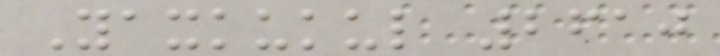Yaxkukul 2610
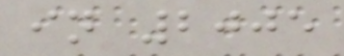in 2005
